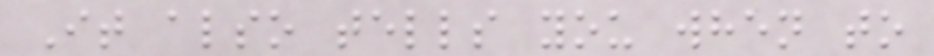It also tells you when to
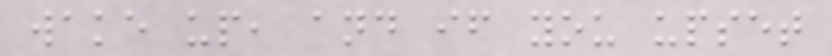wake up, and if you upset
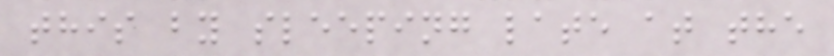this by sleeping late at the
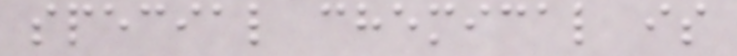special chemical is
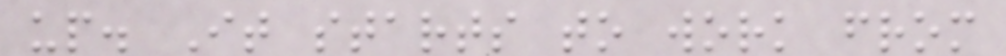up. It starts to work from
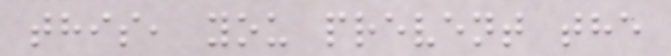this, you prevent the
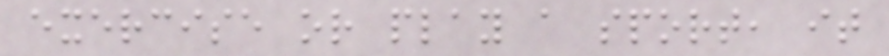exercise or play a sport, it
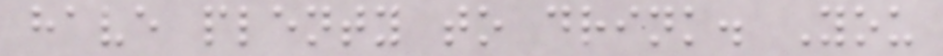have plenty to drink. You
